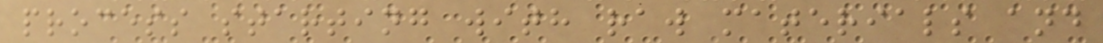process starting with raw materials and
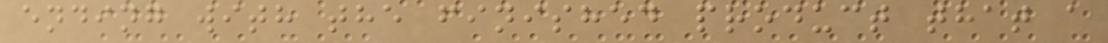ending with the finished product that a
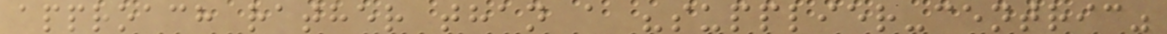approach rather than a "supplier-centric"
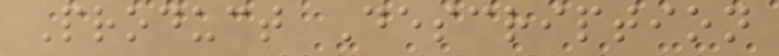Product Description
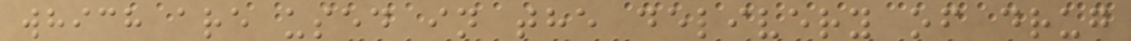which are used in the delivery of drug
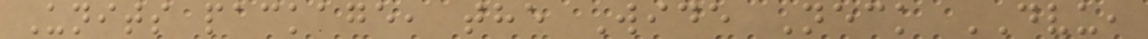Units package, the Wide Neck DVU,
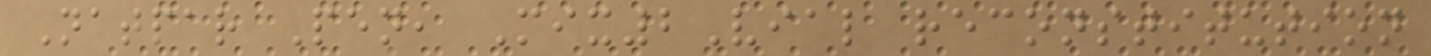Natpar Pen, Mix2Vial reconstitution
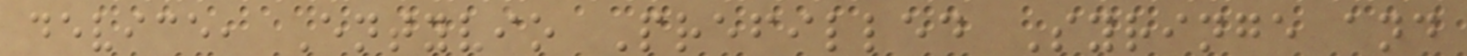device, Entyvio Prefilled Syringe and
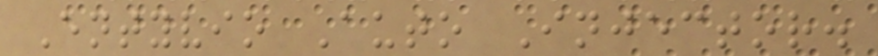Entyvio Auto Injector.
